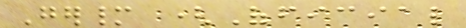Germany (Official
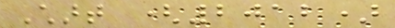Chart (2012)
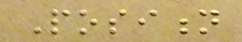Position
